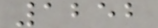1252
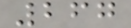267
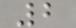2
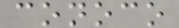conoco
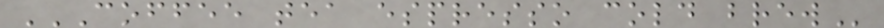COFFEE TEA ESPRESSO COLD BREW
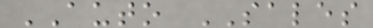AUTO SALES
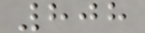808
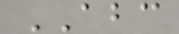ABC
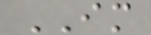IM
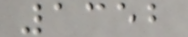1352
